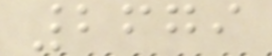2679
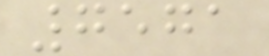7571
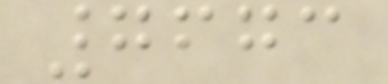7673
